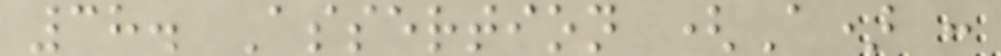38. Assertion (A) :
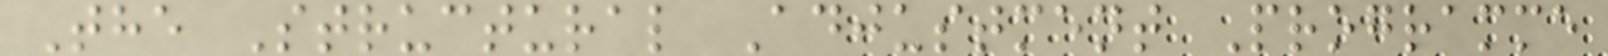The Structural Adjustment Programme
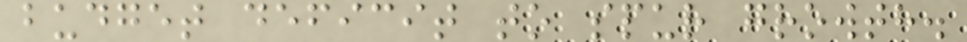budget deficit to spur growth.
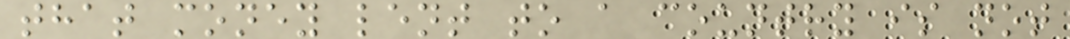that money lent to a country is not
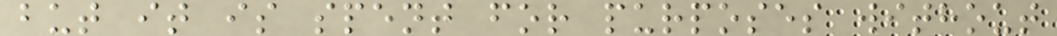but it is spent for purposes without
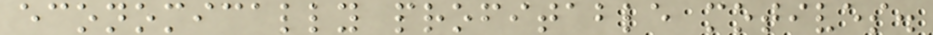economically profitable motives.
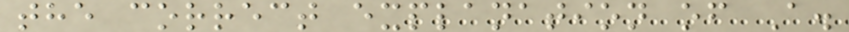the correct explanation of A.
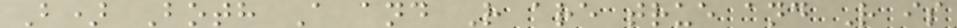B) Both A and R are true and R is
